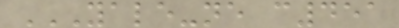YALE-NE C451
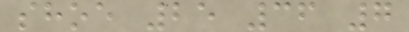shoe 25 36 7
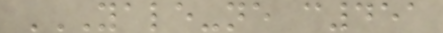YALE-NE C451
